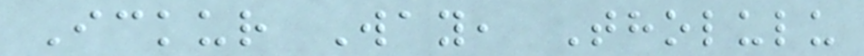Ickur Way, Tholulu
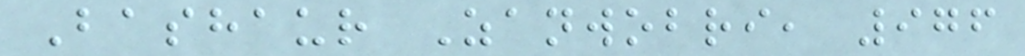Bashaur Zanwobri, 976
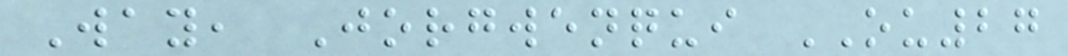Way, Jorgwenqui OU27
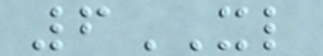6XL
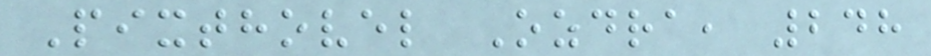Pixthovel Ozdra, 248
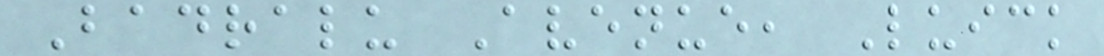Badralu Avenue, Luick
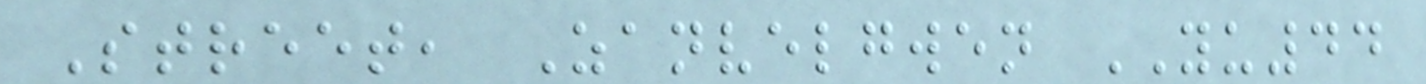Street, Zanvelgwen YU44
